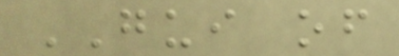GUI of
